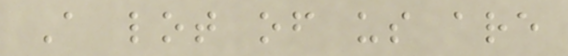A lot of us are
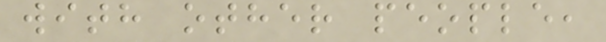with other people,
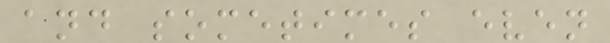and sometimes even
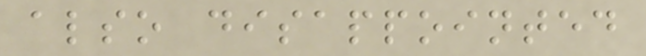also disappointed
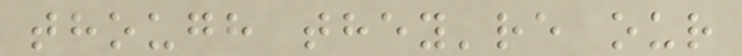though they're our
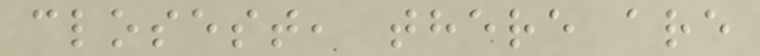closest, there are
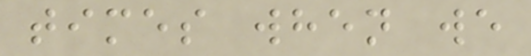times when we
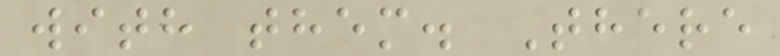with them. There
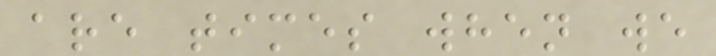are times when we
